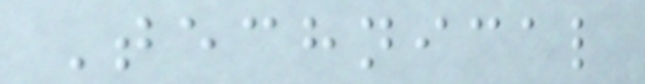Technical
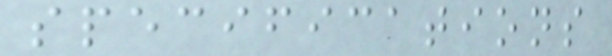specifications
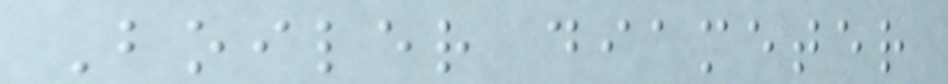Boiler diameter
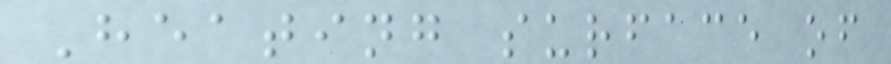Heating surface of
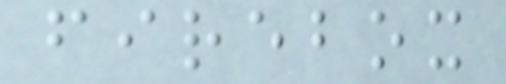firebox
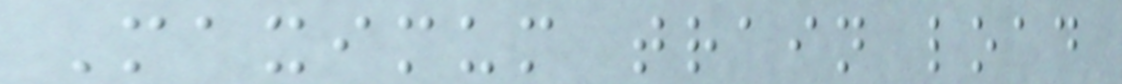Maximum train load
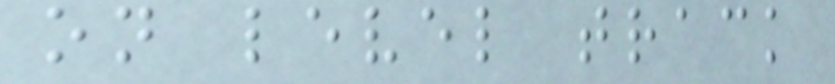on level track
